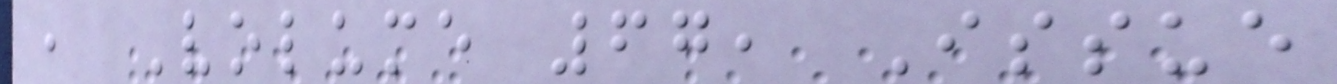, Volume 67, Issue
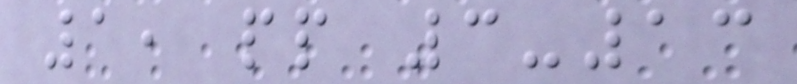1, pp 3-13
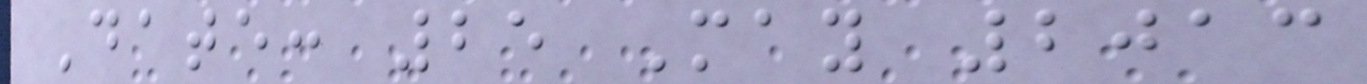Date: 25 May 2013
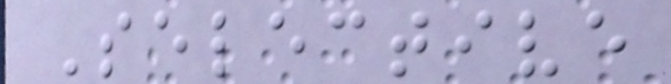Selective
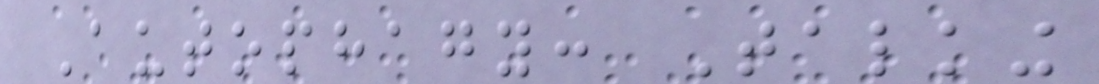Autophagy: Talking
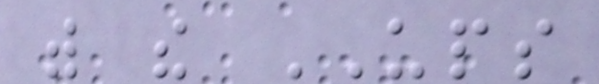with the UPS
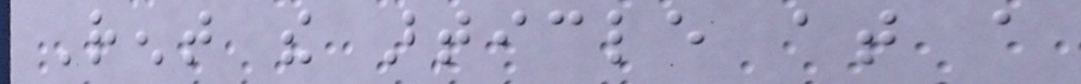Rent the article at a
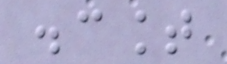discount
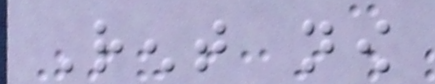Rent now
